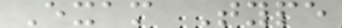Exam Type
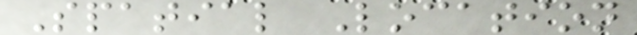Spatial Location
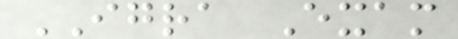IGRA Exam
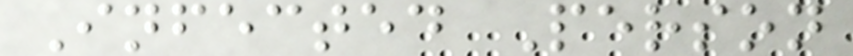Infected Person
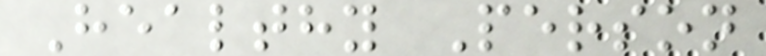Healthy Person
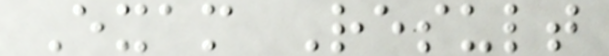Exam Result
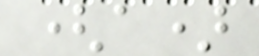(a)
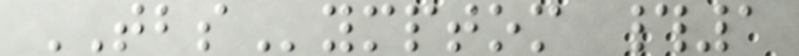TBSymptom #1
